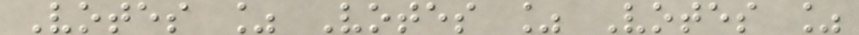Votes % Votes % Votes %
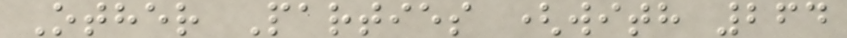Other Parties (with 264
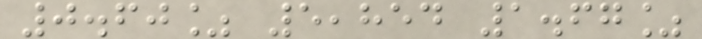0.60% 5,854 1.67%
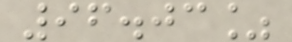96.03%
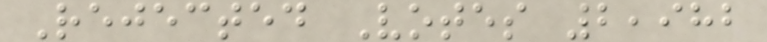Rejected Votes 2,982
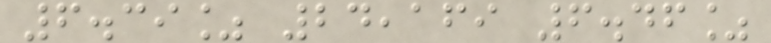6.39% 24,169 6.46%
